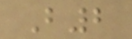B2
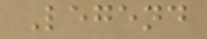Legend
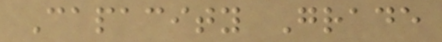Capacity Grade
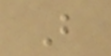B
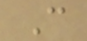C
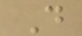D
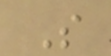S
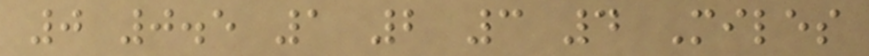0 0.5 1 2 3 4 Miles
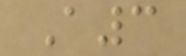A3
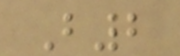B2
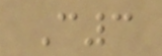C3
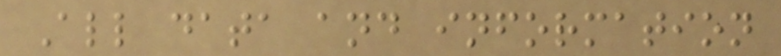All data and information
